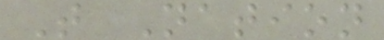T Nation
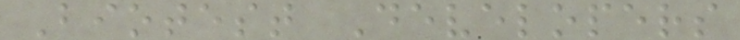Biotest Developers
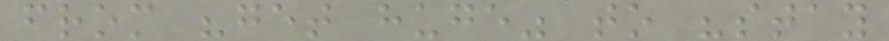from "get huge" to "stay
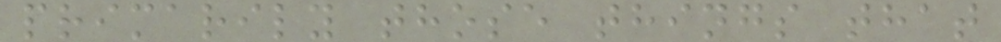primarily those things that
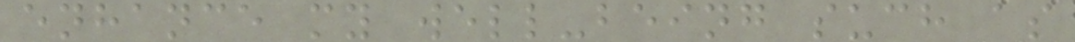enhance my well-being such as
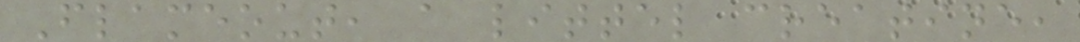Flameout, a littel creatine,
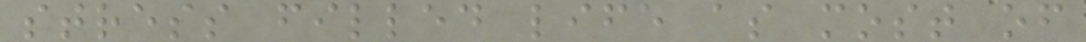stress filled life as most of
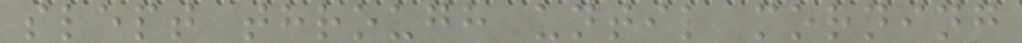slept through until morning
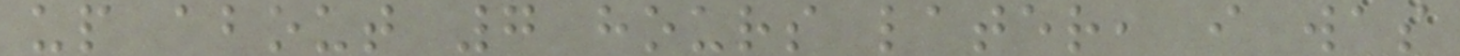up about 7 hours later, i was
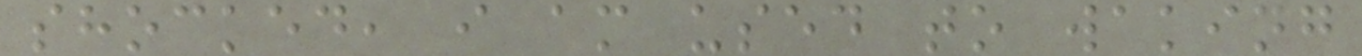shocked, i am used to waking
